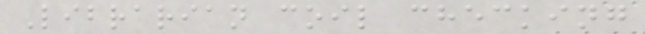Librarian coil checking
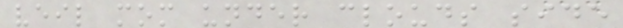veil mom under clouds side
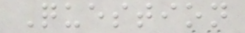Question
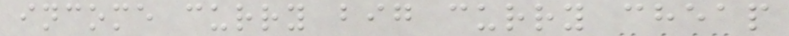income curry big curry cheap
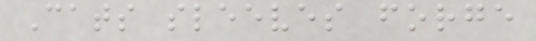Cats sleeves forge
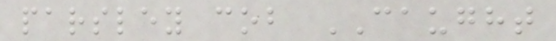parsley cob CAUGHT
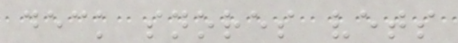deck snores vets
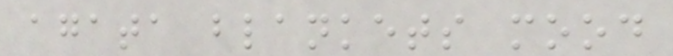agata blankets mood
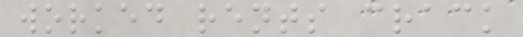worked rents crack
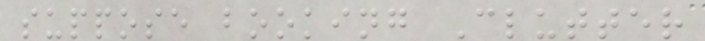suppose booking Clutter
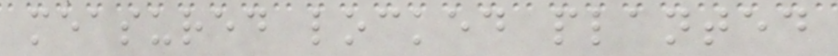measured locked planted
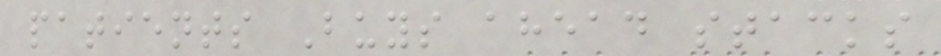patients Buys ahead stacks
